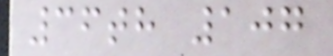36th 107
